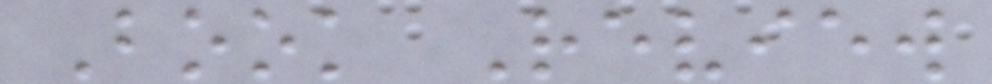Book Review
